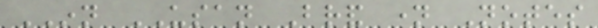INN USAN Brand name Notes
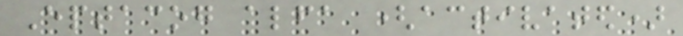Eptacog alfa (activated)
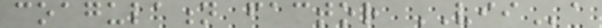coagulation factor VIIa
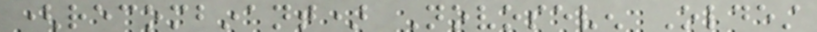(recombinant) Novoseven Oldest
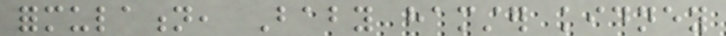formulation, Baby hamster kidney
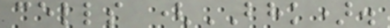cells (BHK).
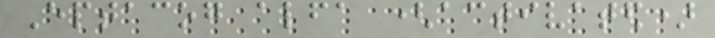Eptacog alfa (activated)
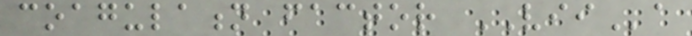coagulation factor VIIa
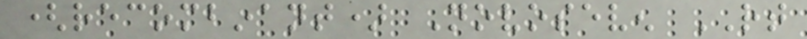(recombinant) Novoseven RT
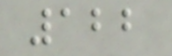122
